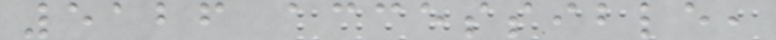5126 accessible,
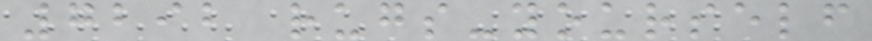7292 rugs-yourself
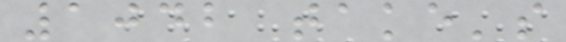1042 take's
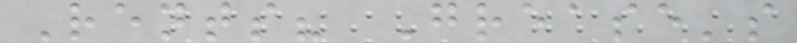Rents? Grease's
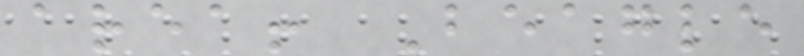area! Beagle
